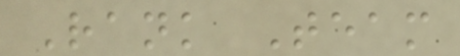Rank Team
